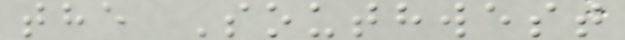the Southwest
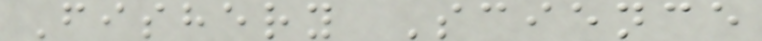Fishery Science
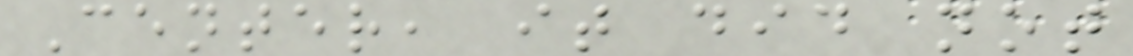Center, it did not
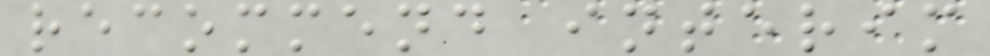recommend interim
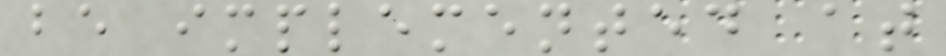be implemented at
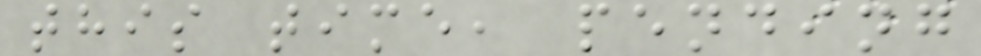this time, pending
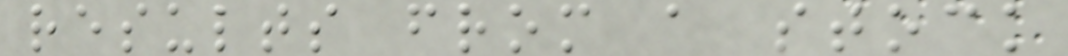results from a stock
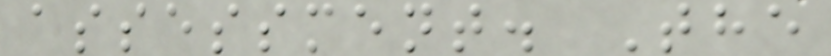assessment. The
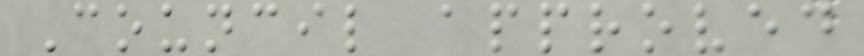Council approved
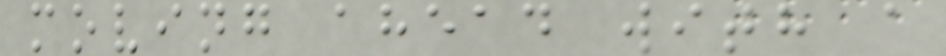moving ahead with a
